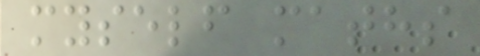myself maths
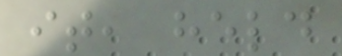it, held
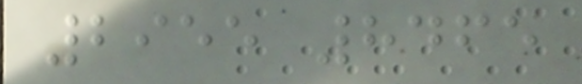2955 8465
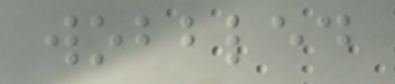wobbled
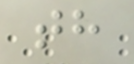th
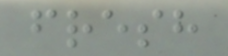fresh
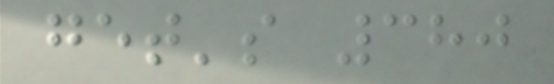get's 380
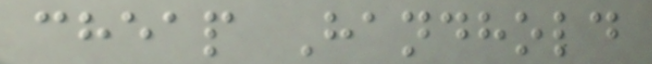cheap Handhold
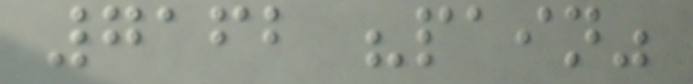7162 "pain"
